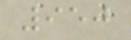950
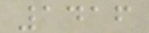1416
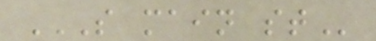S MAIN ST
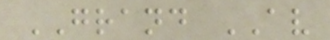GRAND AV
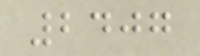2407
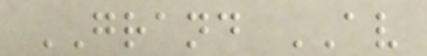GRAND AV
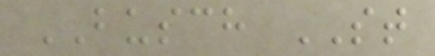BUSCH ST
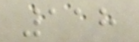118
